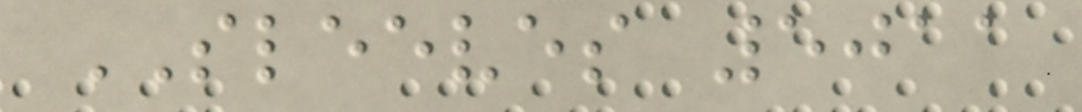SLEEVES 5011
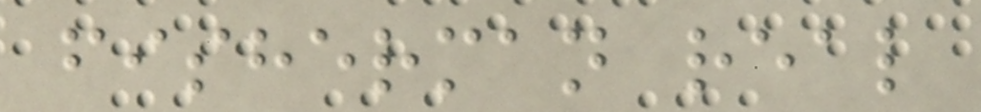fisherman real
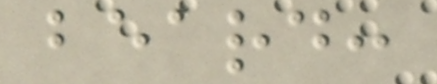beard:
